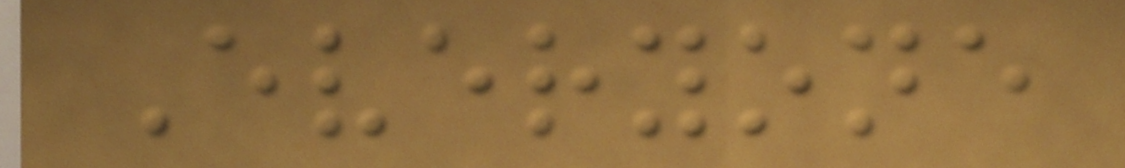Everyone
